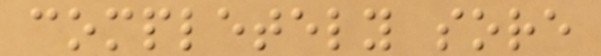completely sore
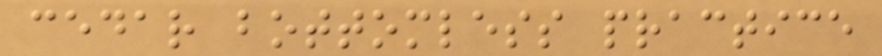cedar bottomless practice
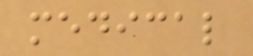medical
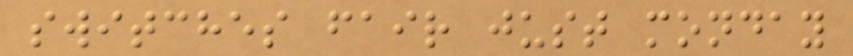switches fair just monday
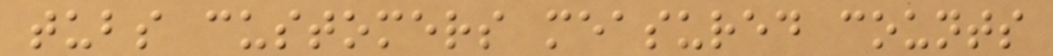tubs customers measured counts
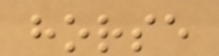horse
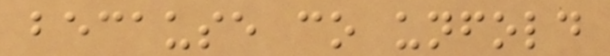because co unfold
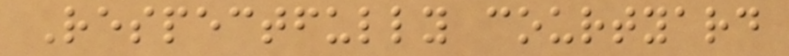Respectfully courtyard
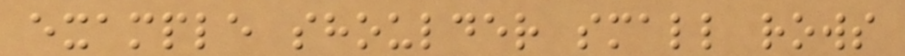example shoulder small rows
